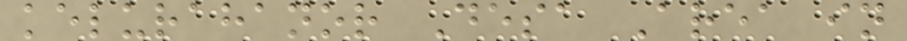kelurahanor Desa Area in
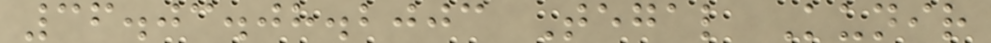36.03.08.2003 Tegal Kunir
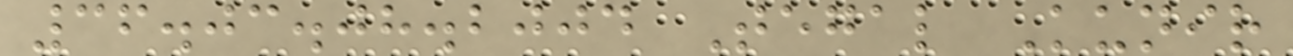36.03.08.2004 Tegal Kunir
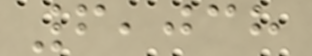6,038
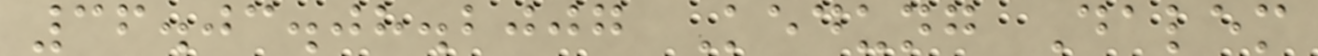36.03.08.2007 Kedung Dalem
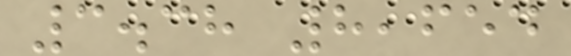3.38 8,654
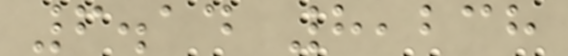6.14 8,238
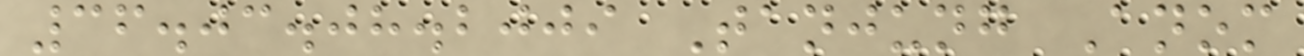36.03.08.2009 Tanjung Anom
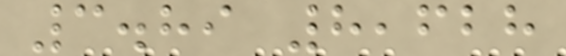3.89 8,628
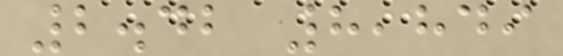2.42 8,849
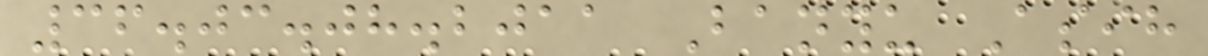36.03.08.2011 Banyu Asih
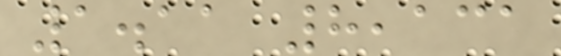1.11 8,131
